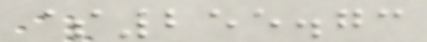$255.73
